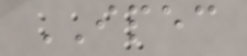IPEC
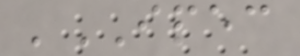'IPEC
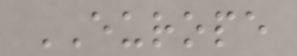EUROPE
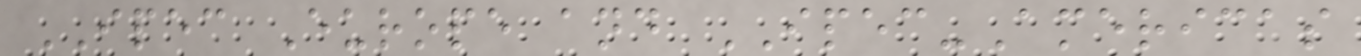IPEC Europe and IPEC-Americas
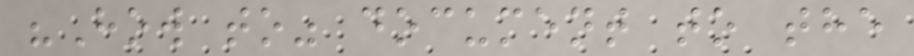"How to" document to the
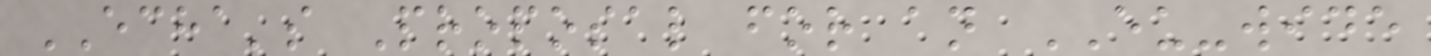ECHA's Proposal for an EU-wide
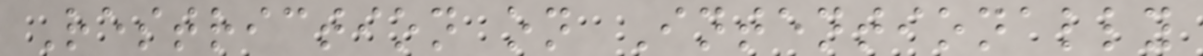Restriction on Intentionally
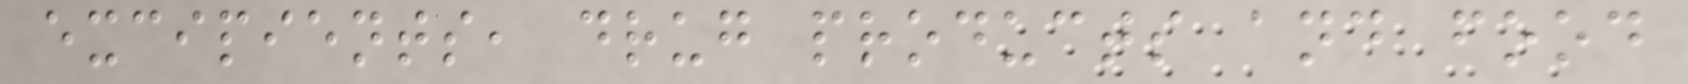excipients, drug products and food
